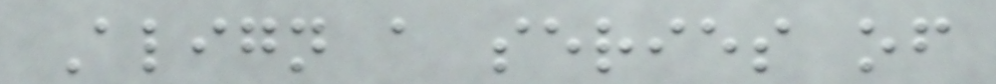Align a series of
